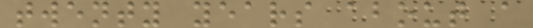twenty years about a
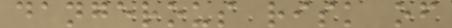dangerous risk of
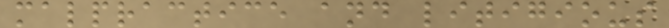malpractice and litigious
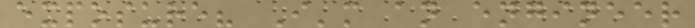exposure? I'm an engineer
